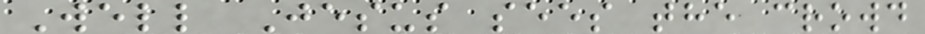Well Jesus sees the crowd
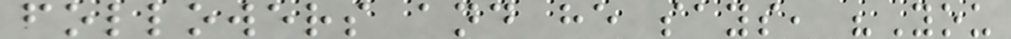followers and he says, "You
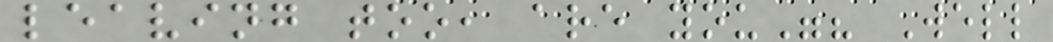leaving too, are you"? Well
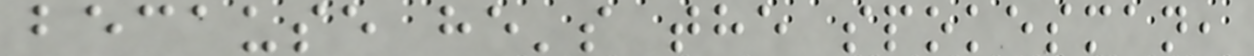because he's the spokesman,
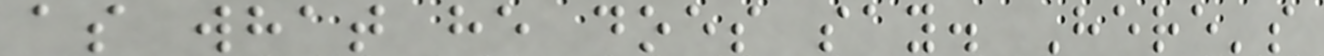as what he does say. Here's
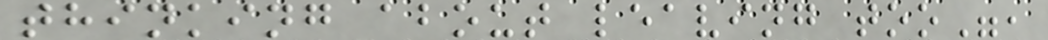thinking about leaving too",
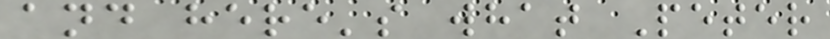and here's what Peter
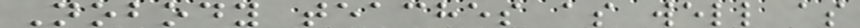Nobody teaches as well as
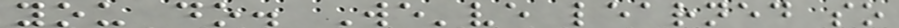you do. We've learned so
